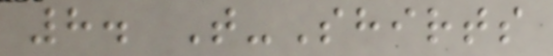8. T-Shirts
